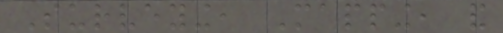Surveying, Mapping, and
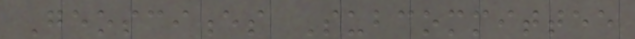Geosciences Subcommittee
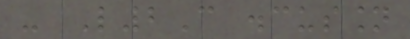- L2C discussion
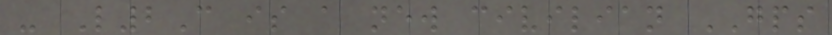- L2C is a new civilian GPS
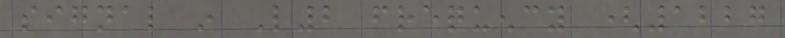signal in L2 frequency (1227
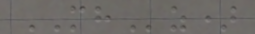MHz)
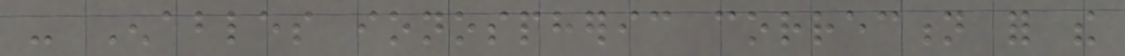- Enables ionospheric correction for the
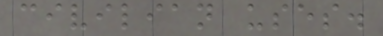civilian uses.
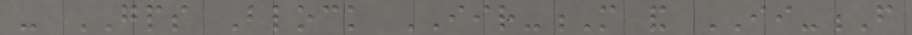- GPS Block IIR-M and II-F
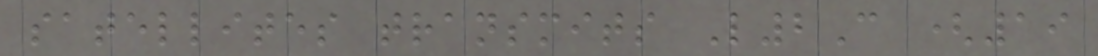satellites transmits L2C (19
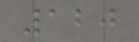120
